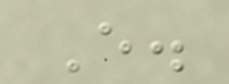E.
